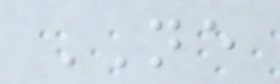NE
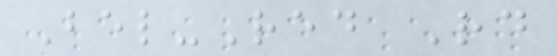Bel-Red Rd
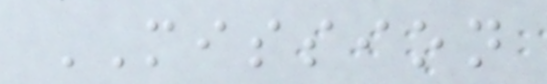MISSION
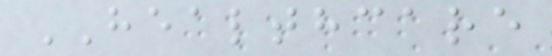HEALTHCARE
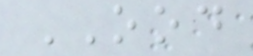OOD
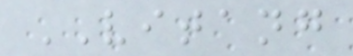VITANG
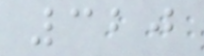320
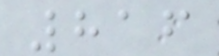816
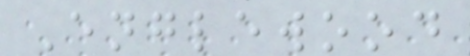Englewood
